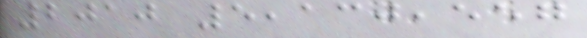2010 5,130,557
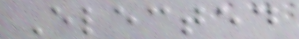Elected
